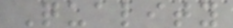Quality
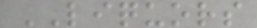LIQUORS
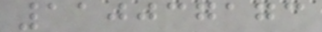110037173
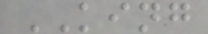KING
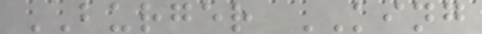BURGER KING
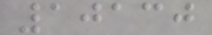10130
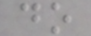do
